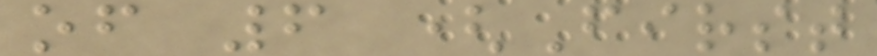of 6 (First
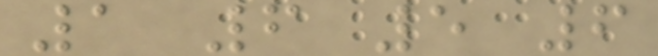1 6 5 6
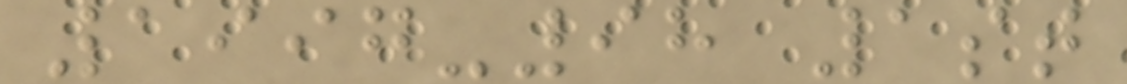1997-98 1st
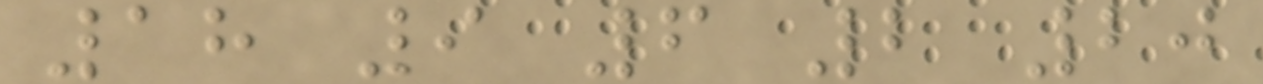18 9 6 2 20
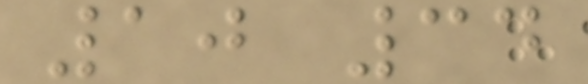10 34
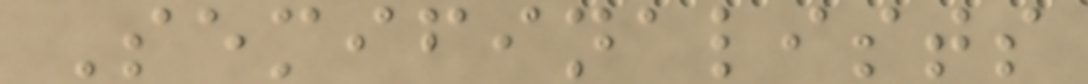Semifinalists
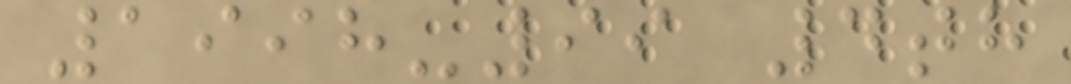1998-99 4th
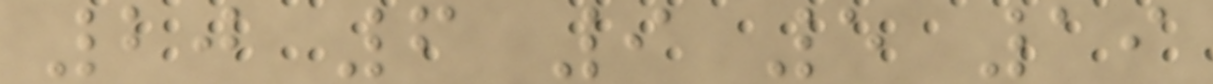20 6 9 5 19
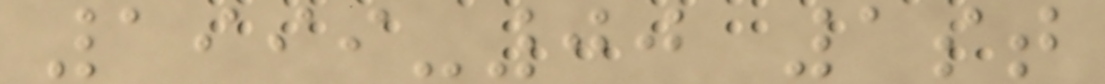1999-00 1st
